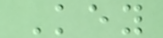Key
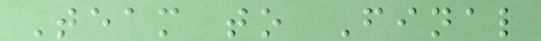Team to Final
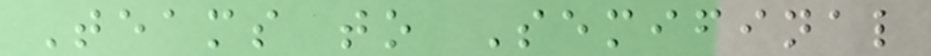Teams to Semifinal
